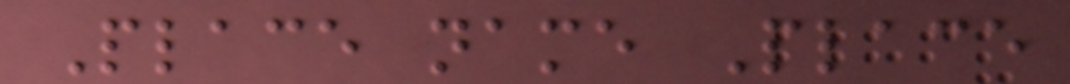Place name Place
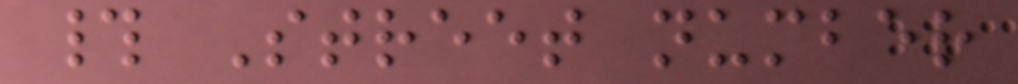# Street number
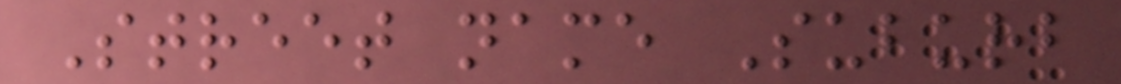Street name Suburb
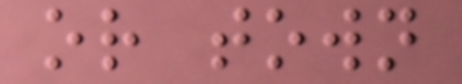or town
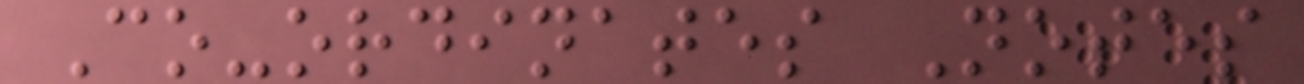Co-ordinates Notes
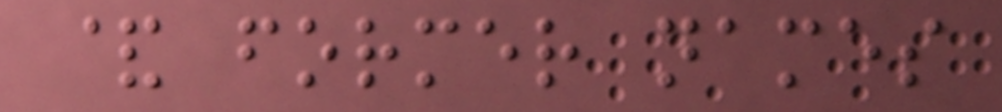& former names
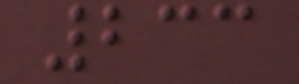233
